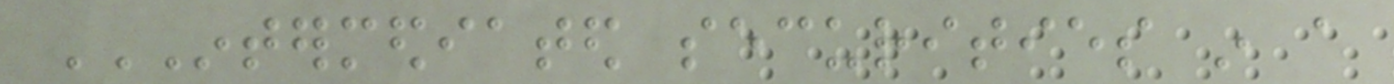INTERMEDIATED SECURITIES IN A
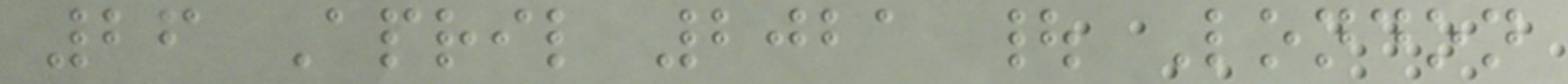26 April 2021 | London
